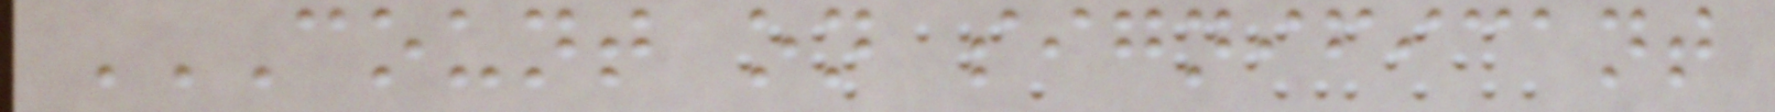COUNT ON SIGNIFICANT
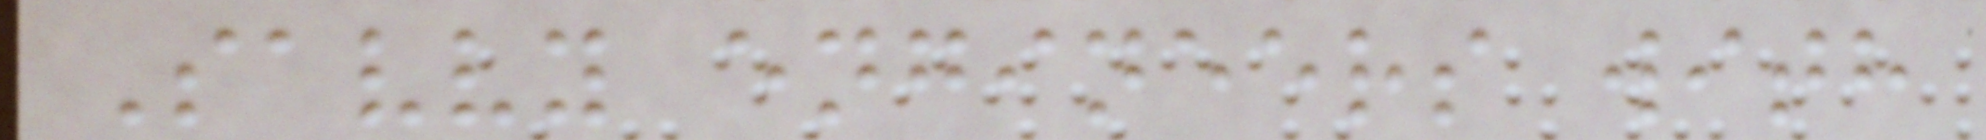Savvy engineers with
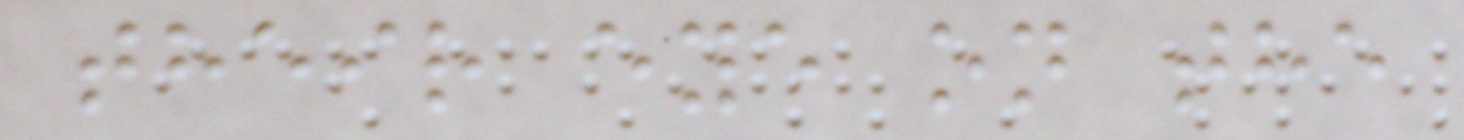their eye on the
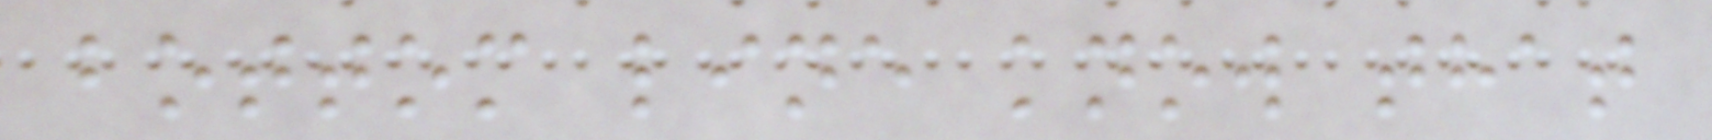bottom line know that
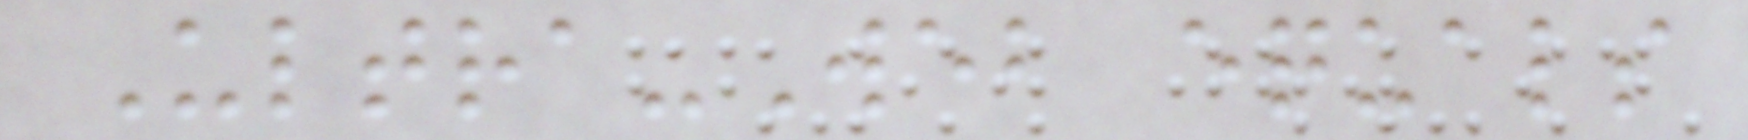Ultra-Web equals
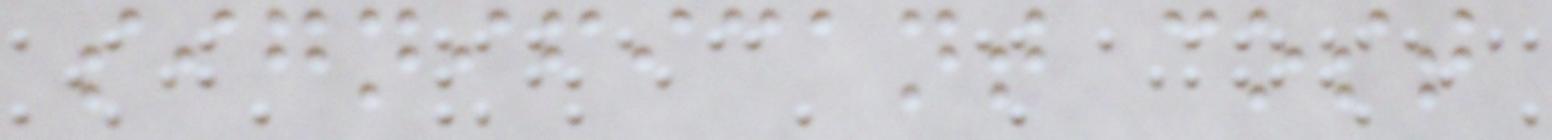significant cost
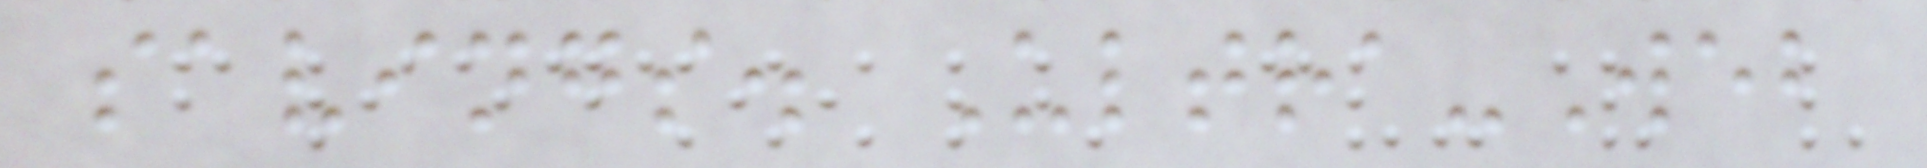savings. Ultra-Web
